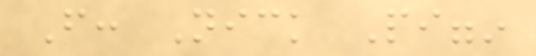From: Nick Piggin
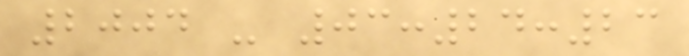2004 - 03:24:23
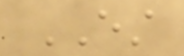EST
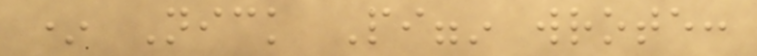* Nick Piggin wrote:
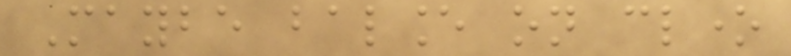Maybe balance on clone
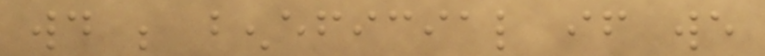would be beneficial if we
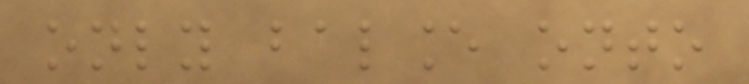only balance onto
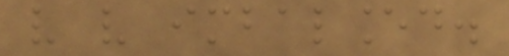very very imbalanced.
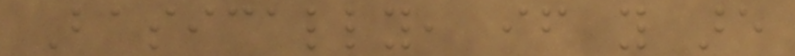Basically, if you are
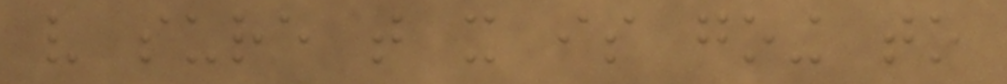very sure that it is going to
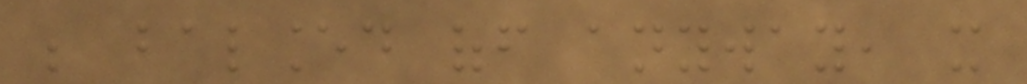be balanced off anyway, it
